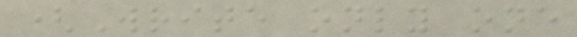(Write only one
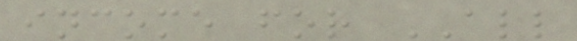income for ALL
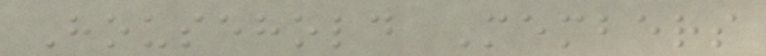Household Members
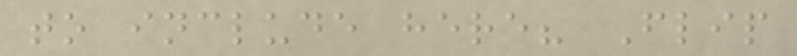to include here? Flip
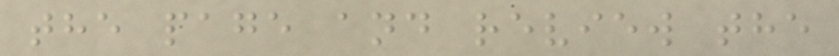the page and review the
